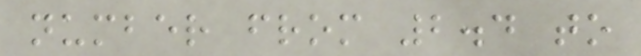number from 2.4 to
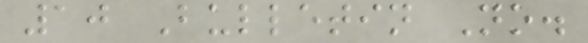10 Bulletin No.
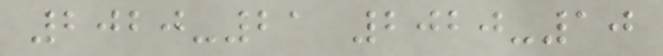2020-21 2020-10
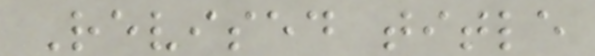Revised title
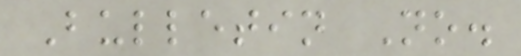Bulletin No.
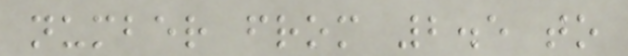number from 2.5 to
